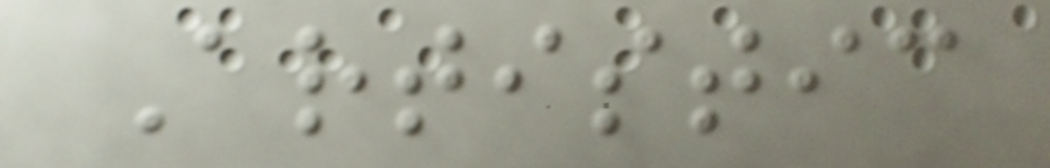Artistic
